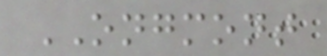ONGMONT
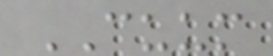CUUM
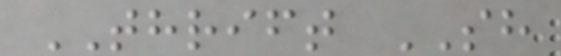THRIFT SH
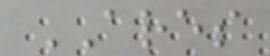ARES
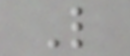L
